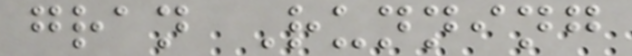gran Running
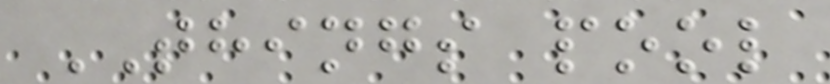THINGS pool
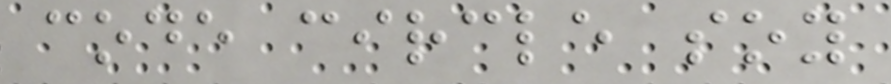code circle soy
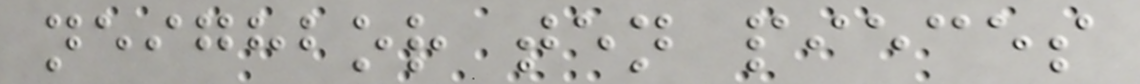neighbor ten pieces
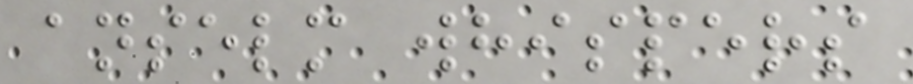anselm whispers
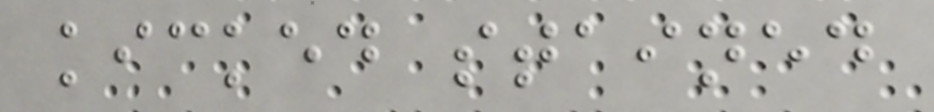kicked stained
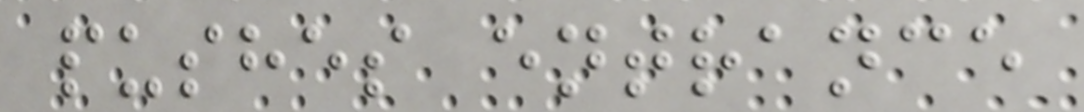pushes entrance
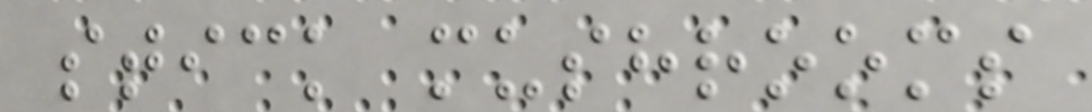stick mushrooms
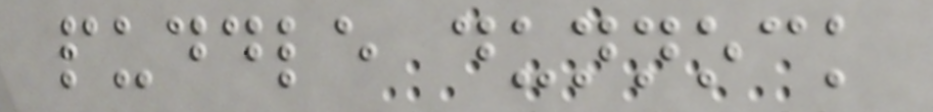puddle dunnock
